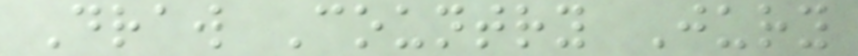Draw Country Jury
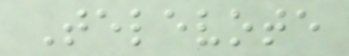Televote
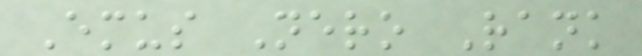Emus Nero Rank
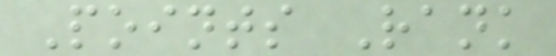Points Rank
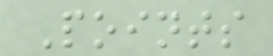Points
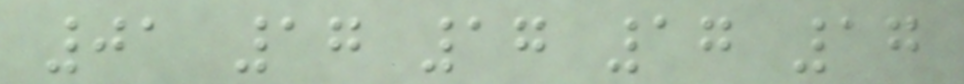01 17 17 17 17
